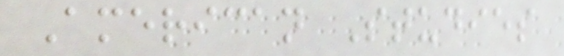American Studies
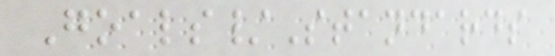Goals/Standards
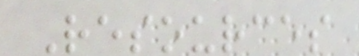Resources
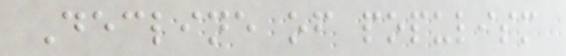Decline of populism
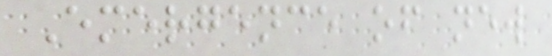Emergence of new
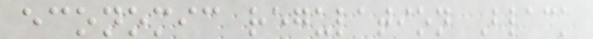economic regulation Black
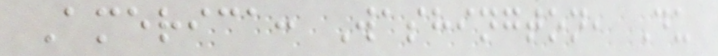America: Washington, Du
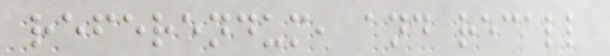referendum, and recall
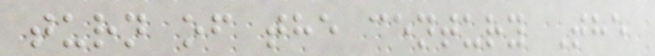turn of the century The
